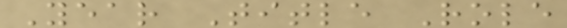Year Title Role
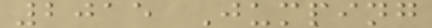2015 Jumping
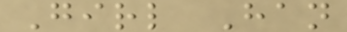Girl Han
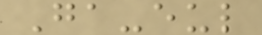Ga-eul
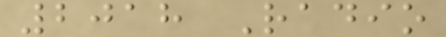2018 Radio
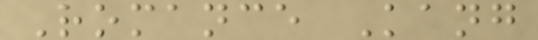Romance Kang
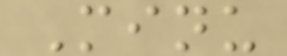Minu
